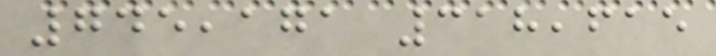745,171 318,615
